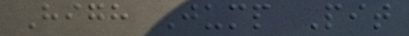High Jump Pit
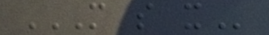M S X
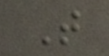T
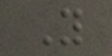Y
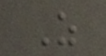Z
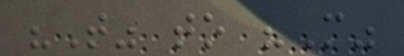"T" to "M"
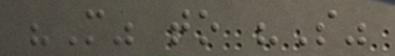"M" to "S"
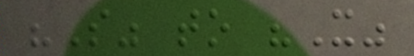"S" to "X"
